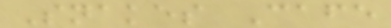Snakes Cafe
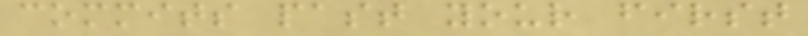commits past your first
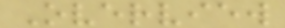Overview
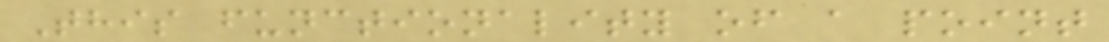This functionality of a point
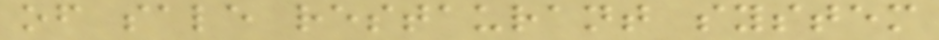of sale restaurant system
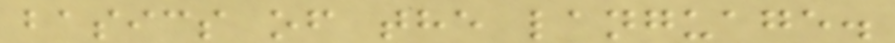basics of the language.
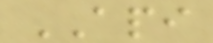API
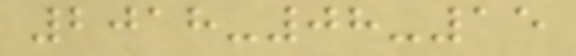2018-08-15
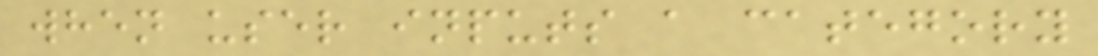when user inputs a category
